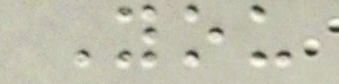You
